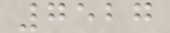7527
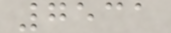7531
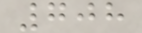708
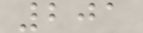201
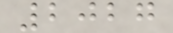2027
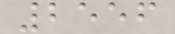2556
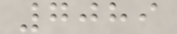7089
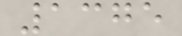1375
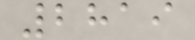2819
